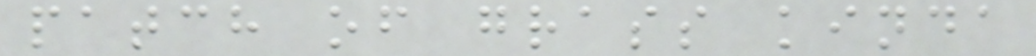patch of grass kinda
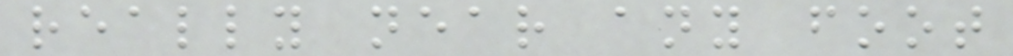really near any foot
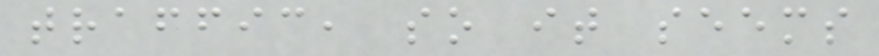traffic, so it seems
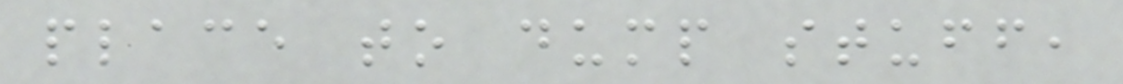place to dump stuff,
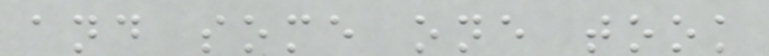and some one took
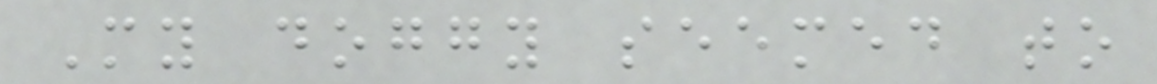My doggy seemed to
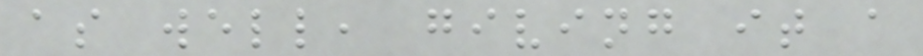as well, giving it a
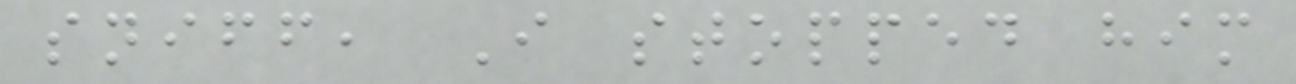sniff, I stopped him
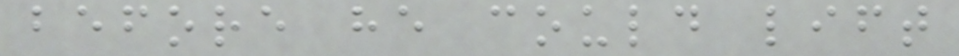before he could lift
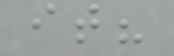it?
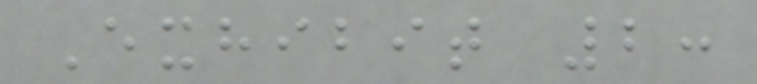Exhibit 2:
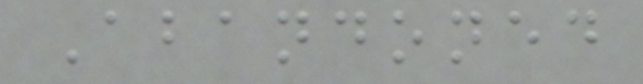Abandoned
